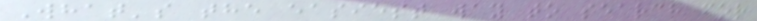What's the easiest way to search for
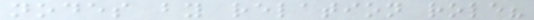nodes by relation role?
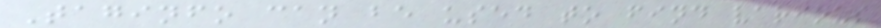Taginfo can be used to find various
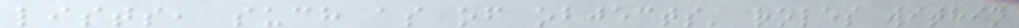lists, such as of objects' roles within
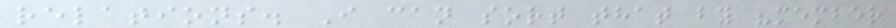relations. I can sort that by "member
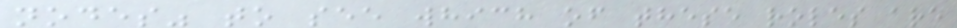nodes" to see which of these roles are
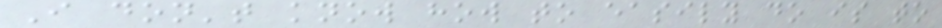I don't know how to easily do is to
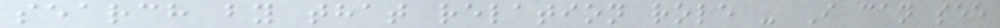search by that relation role - I can see
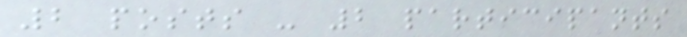2 posts - 2 participants
